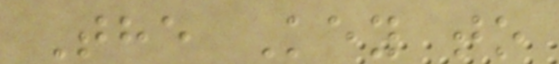The Key to
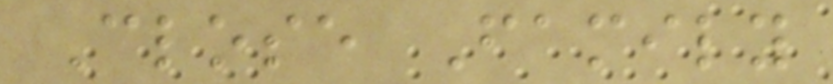Close Family
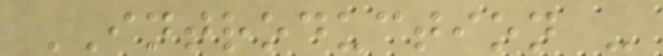INTRODUCTION -
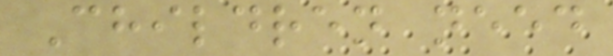Children need
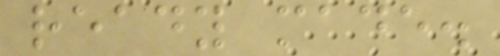ready made.
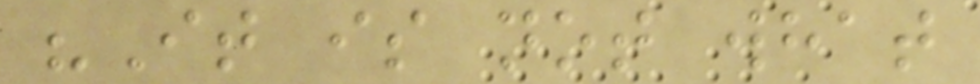"It is not what
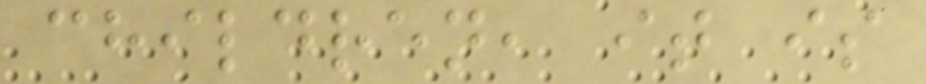children, it is
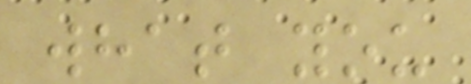what you
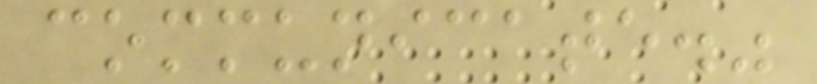communicate."
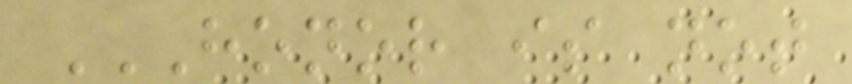HONOR IS NOT
